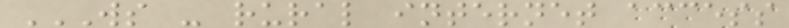WS - RURAL INTERNET ACCESS
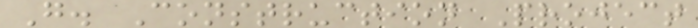G. Construction Project
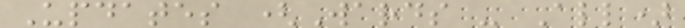Updates (Wards - All)
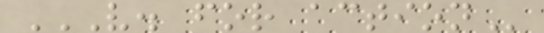V. FOR ACTION
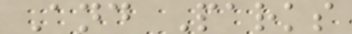And Parks
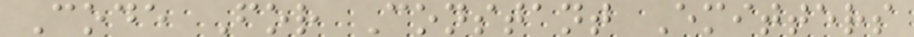Code For Constant Emitters
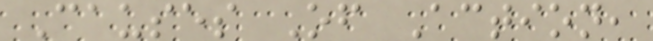Causes Of Action,
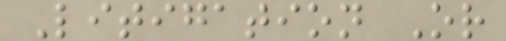Litigation Or
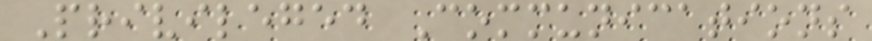Privileged Communications
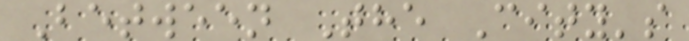Between The City's
